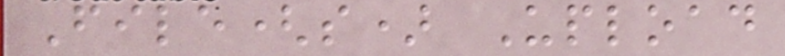File(s) Upload
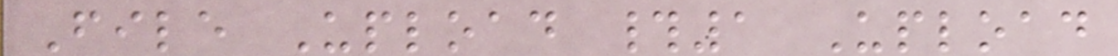File Upload #1 Upload
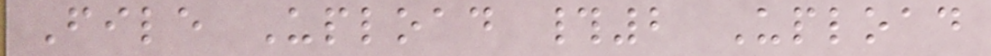File Upload #2 Upload
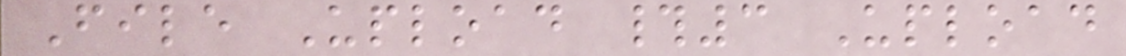File Upload #3 Upload
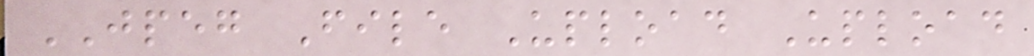JPEG File Upload Upload
